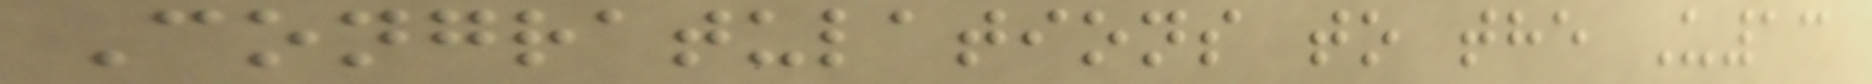Congratulations to the U13
